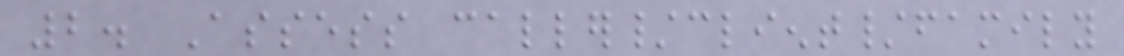2. Assess caller/client/family
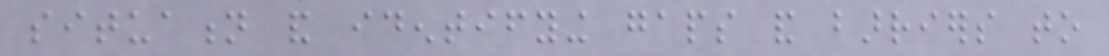situation and identifying gaps and barriers to
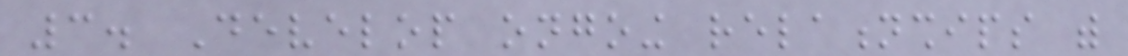3. Develop ongoing relationships with
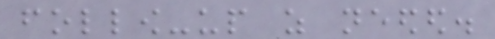follow-up as needed.
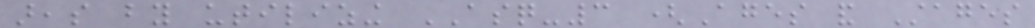areas by utilizing ASQ-3 (Ages and Stages
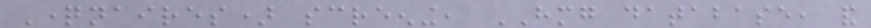Questionnaires) screening, HMG database, and
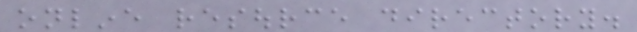online resource directory.
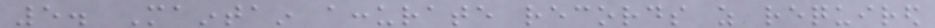5. Maintain accurate records as required
